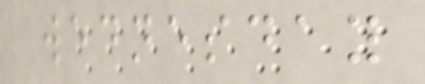wednesday
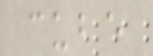cube
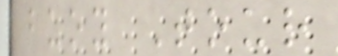buoy Tour
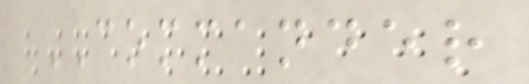COMMANDER
